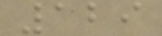129
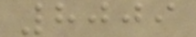8009
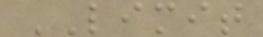LIMIT
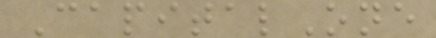CapitalOne
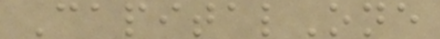CapitalOne
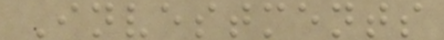Investments
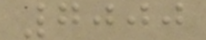7000
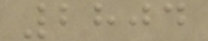2804
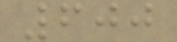600
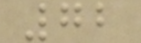72
